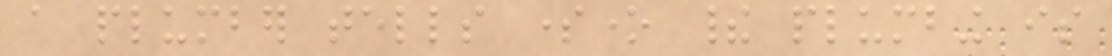a plumber tells someone their plumbing is
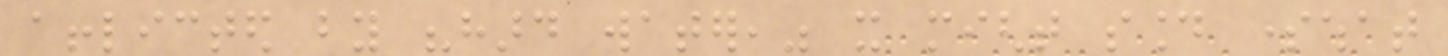afflicted by "hard water," it might sound somewhat
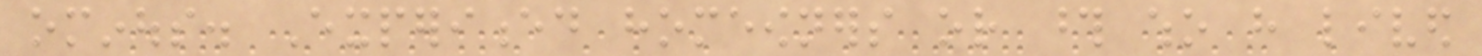ominous. Experienced homeowners or those who have lived
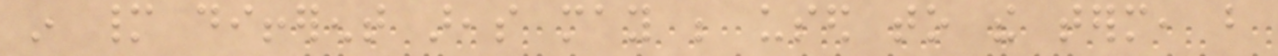in many different areas may be used to the term, but
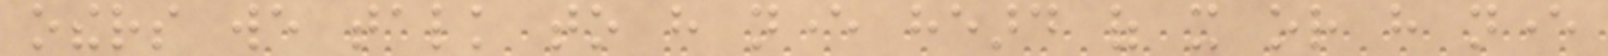others we talk to have never heard of it or have never
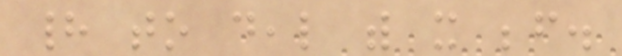had to deal with it before.
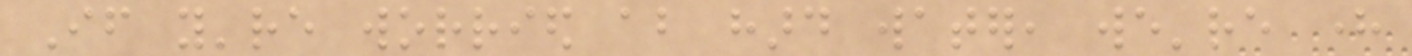If you're worried about hard water, we're here
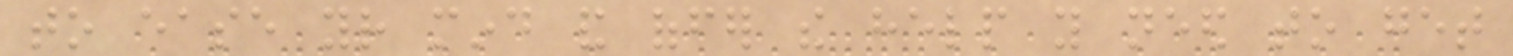to ease your mind and offer the help you need to get
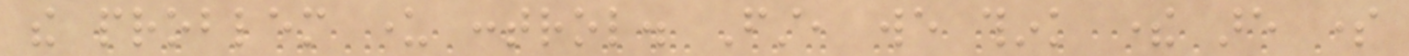the problem under control. First, we think there are some
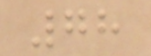78
